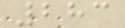283
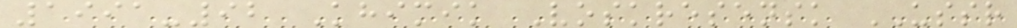1991-92 Khimik Voskresensk USSR
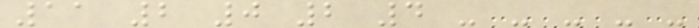11 2 0 2 4 - - - - -
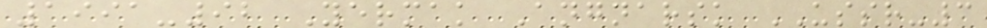1991-92 Yermak Angnarsk USSR-3
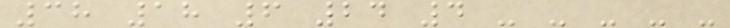38 18 6 24 4 - - - - -
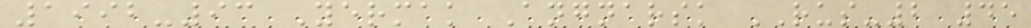1992-93 Yermak Angnarsk RUS-2 45
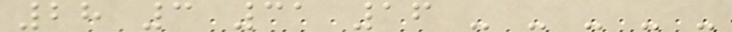28 3 31 16 - - - - -
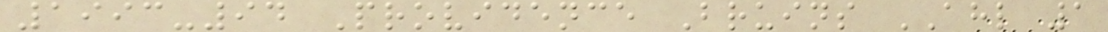1993-94 Providence Bruins AHL 1
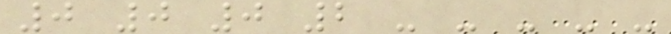0 0 0 2 - - - - -
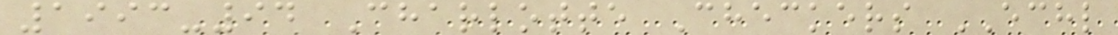1993-94 Charlotte Checkers ECHL
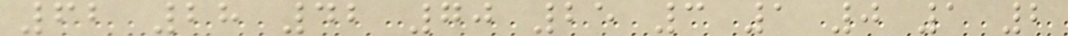62 28 42 70 25 3 1 0 1 2
